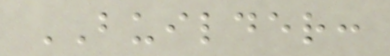BUILDER:
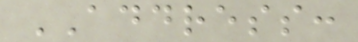ADDRESS:
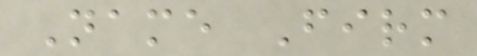Name Firm
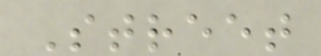Street
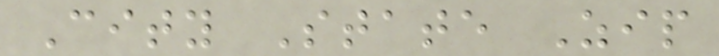City State Zip
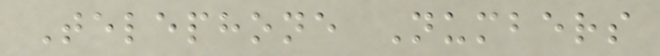Telephone Numbers
